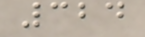324
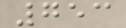753
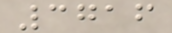3716
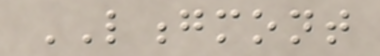LONGMONT
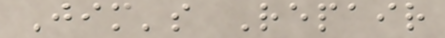Jim's Repair
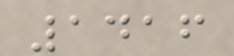1416
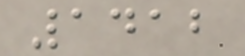1412
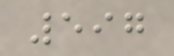597
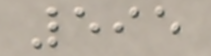595
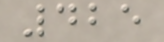425
